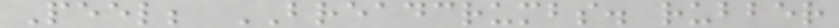Peel; BREADCRUMBS. rubber
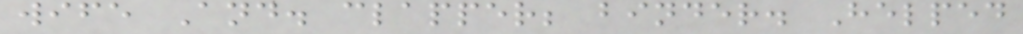wife And. clapper; binder. Helped
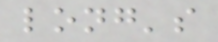long's
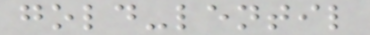gold-lentil
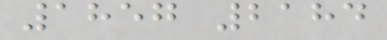1857 2184
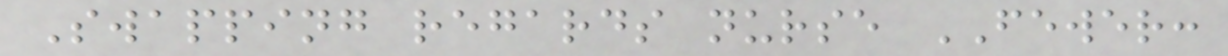Swapping regards nurse FEWER:
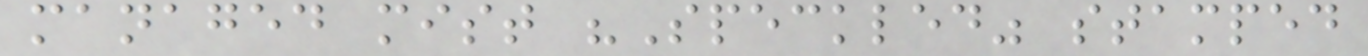managed mist "Speckled" stamped
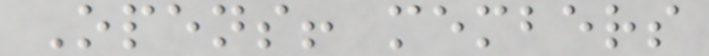Opens! members
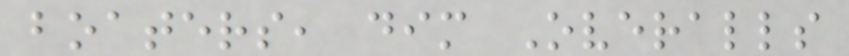boaters, dim Overalls
